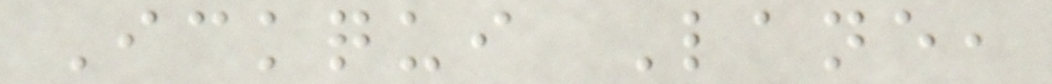Ickqui Lane,
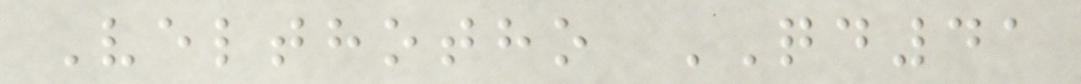Velthotho QD41
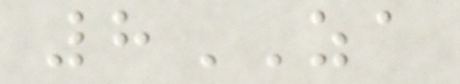8ZA
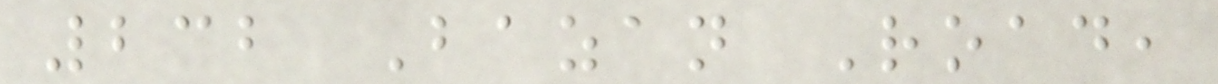232 Bazan Road,
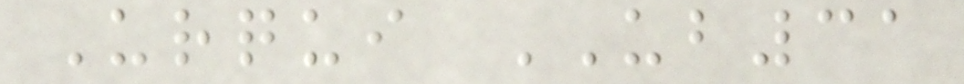Urqui UB31
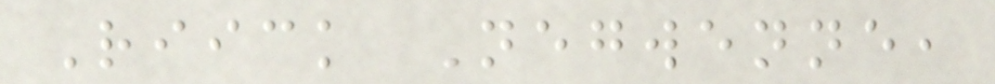Riick Negwenne,
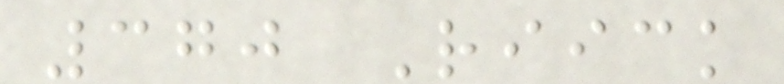370 Riick
